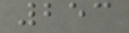253
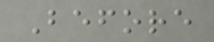Before
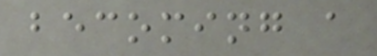becoming a
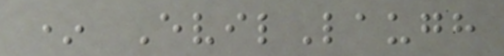* EvilLaugh
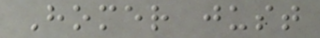Homer just
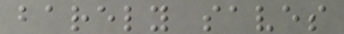barely saves
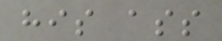his ass
